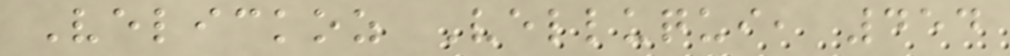Velickoz Velluqui, 454
